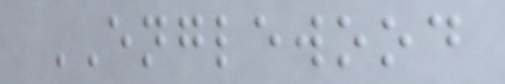ENGLEWOOD
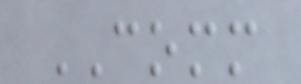COMM
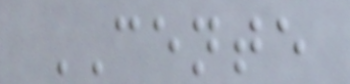CENTE
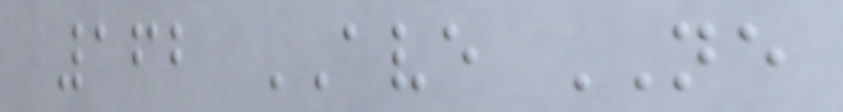162 AVE NE
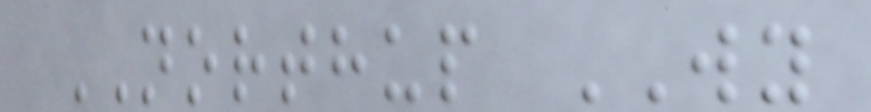NORTHUP WY
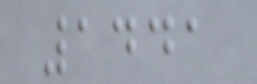1441
